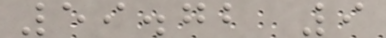59.72 9
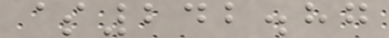$242.87
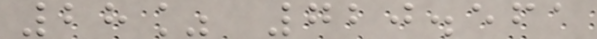28% 720.561
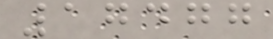17477
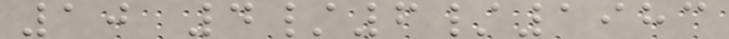10 4/6/1983
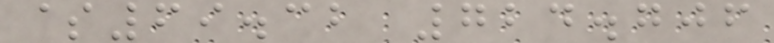$69.32 724.706
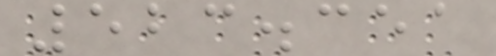523.351
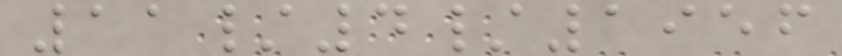11/4/1956
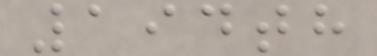194th
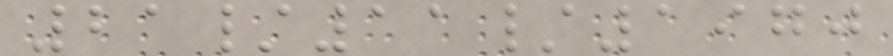21/11/1970
